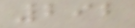292
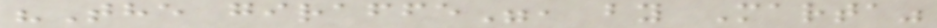"The giraffe", by Marta"
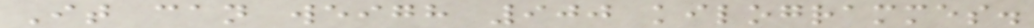It can weigh 900 kilogrammes.
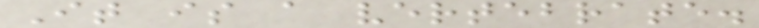It is a vertebrate.
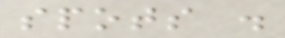spots .
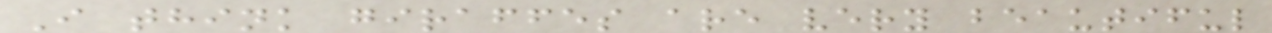I think giraffes are very beautiful
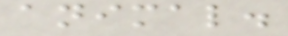animal.
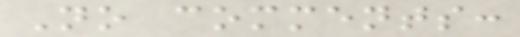No comments:
